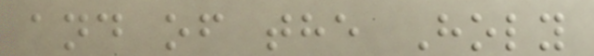and of the Holy
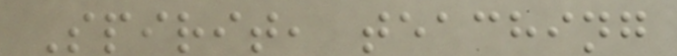Spirit, teaching
